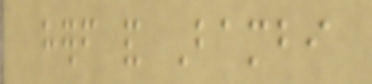herself and Bambi
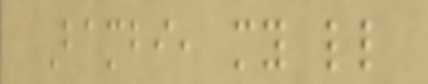Bambi, my little
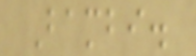Bambi.
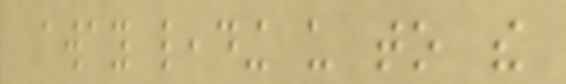away leading us to the
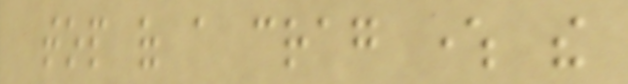top of a crag where the
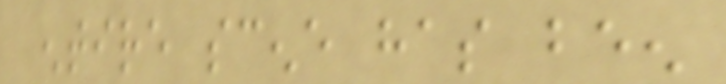entire scene has been
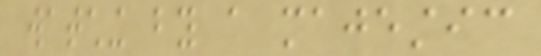watching by a majestic
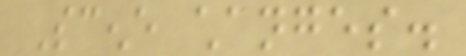Scene changes.
